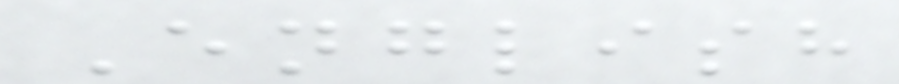English
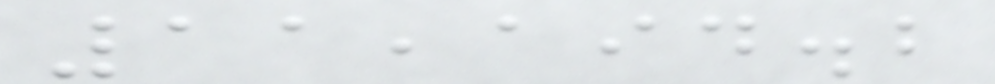11,194.2
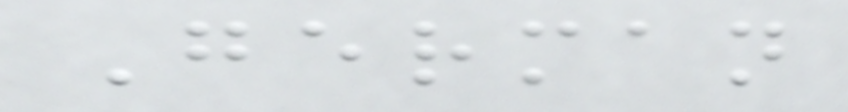German
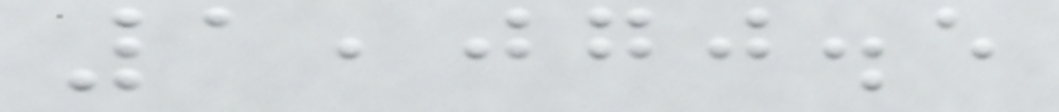1,070.5
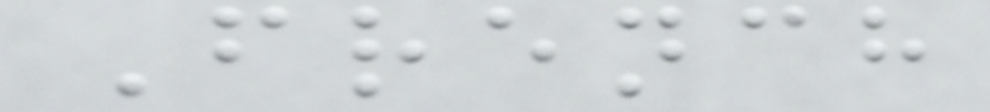French
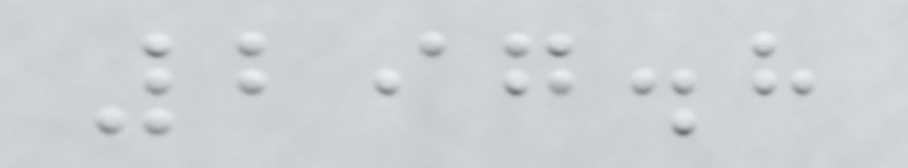297.8
